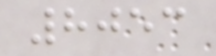8053
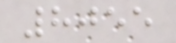8055
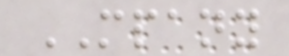MPANY
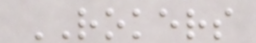ROKERS
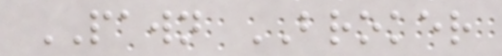PAWN BROKER
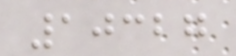10327
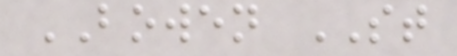BOWEN ST
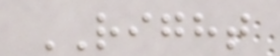RIGHT
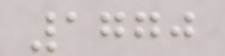1770
